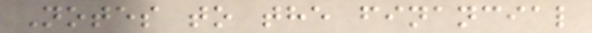Notes to the financial
